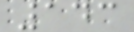143
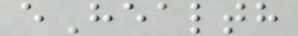eHealth
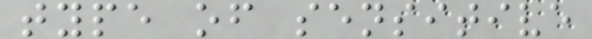type of sensitive
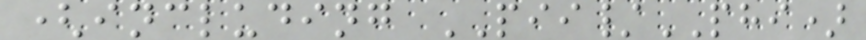(including PII/PHI)
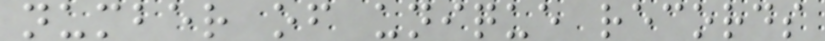number of unique records
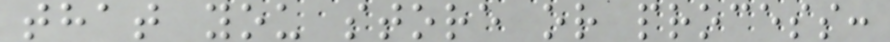that you store or process:
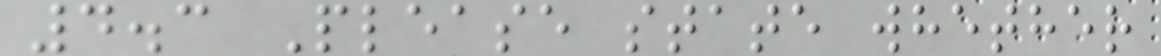4.3 Please state whether
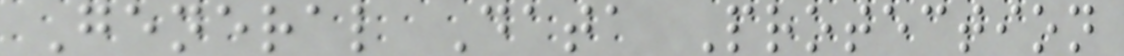General Data Protection
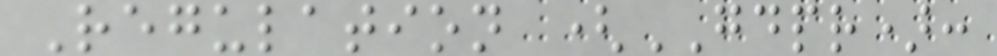Regulation (GDPR):
